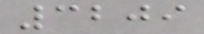3209
